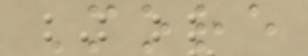More
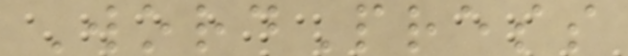WordPress
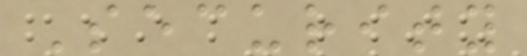Security
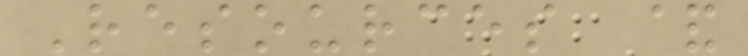Resources &
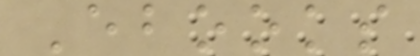Ebooks
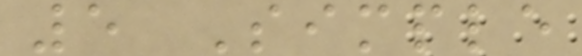5 Simple
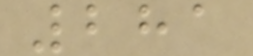281
